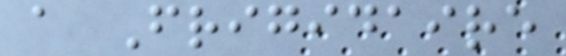a Frigidaire
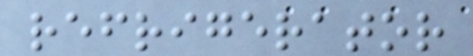refrigerator
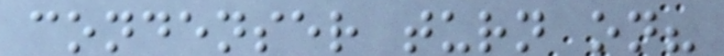condenser turn on?
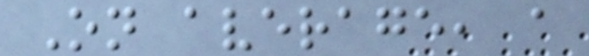On average, a
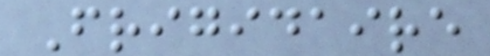Frigidaire
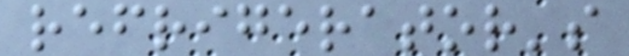refrigerator's
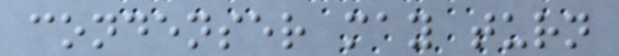condenser may turn
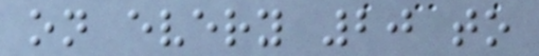on every 20 to
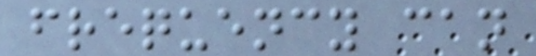frequency can
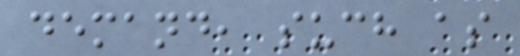demand, such as
